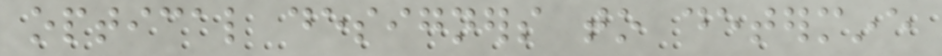optical designers to determine
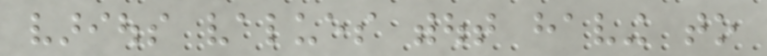various values without having to
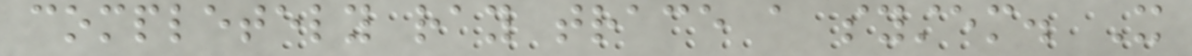completely ray trace a system. It
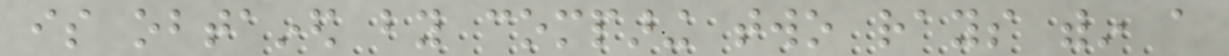is obtained by comparing two rays within a
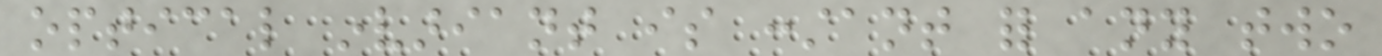optical invariant is constant for any two
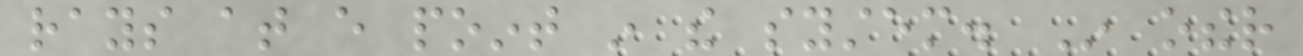rays at every point in the system. In other
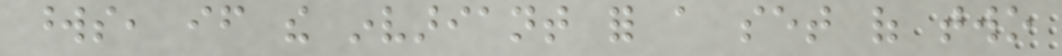words, if the invariant for a set of two
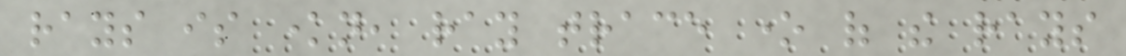rays is known, ray trace one of the rays
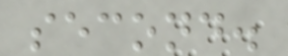second.
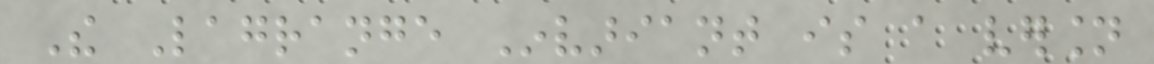The Lagrange Invariant is a version
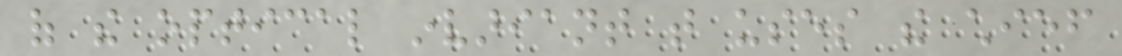of the optical invariant that uses the chief
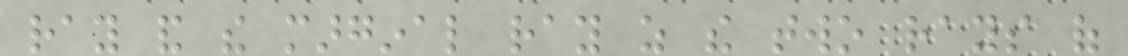ray and the marginal ray as the two rays of
